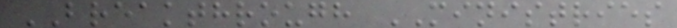BREAKTHROUGH MINISTRIES
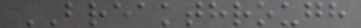BREAKTHROUGH
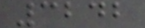3242
